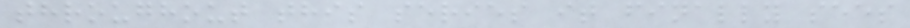throughout this series it finally sees
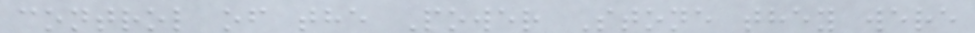control of the Power Stone they were
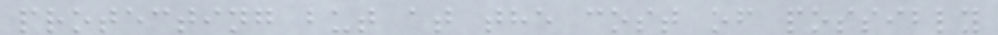protecting but at the cost of possibly
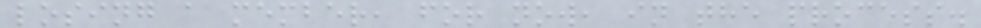losing a member, for now, in the process.
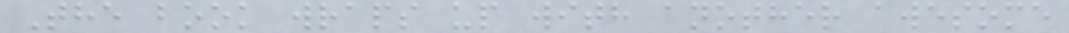The book wraps up with another awesome
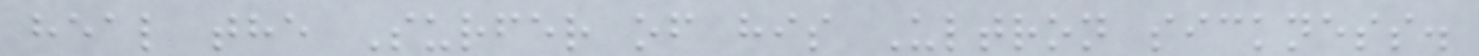heal the Surfer of his Ultron sickness.
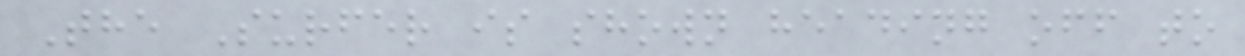The Surfer is shown heading off to
